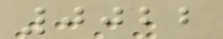0022
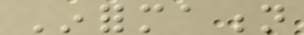Information
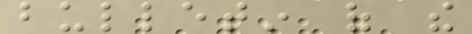bulletin of the
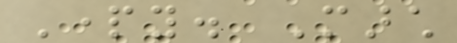Party. March
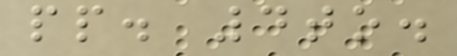pp. 4to.
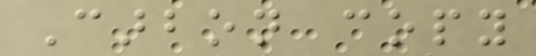Carbon copy
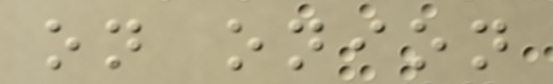on onion
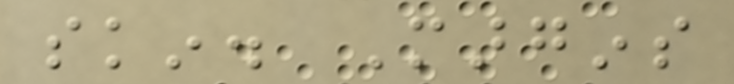skin. Margins
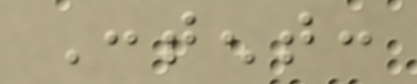Content:
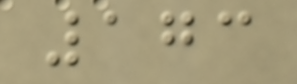173
